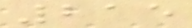215
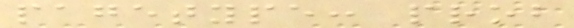pagetype: prob
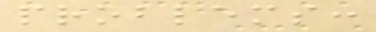problems:
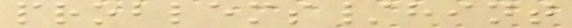problems/hint
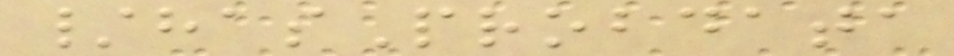/hasProbdata
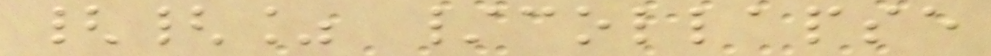{{% /collapse
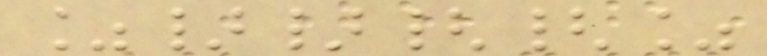%}}{{%
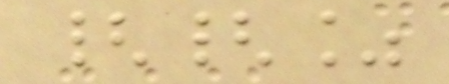{{%
